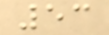53
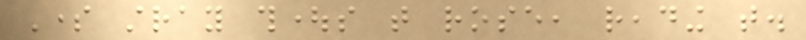Some stray thoughts that rose, reading that.
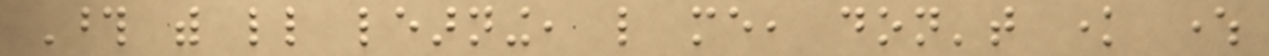Those with little learning, like me, don't know where
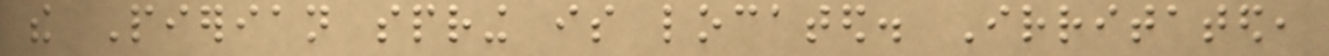the Pierian spring is located. Irritated,
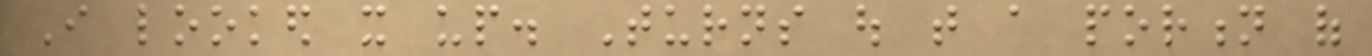I looked it up. Turns out that a portion of
